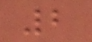2
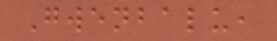Gwenbalu,
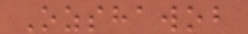Ozshawob
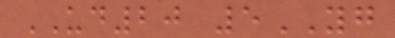UD20 5YG
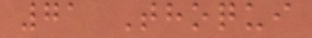71 Thoqui
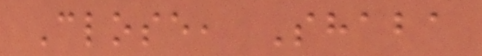Close, Shaba
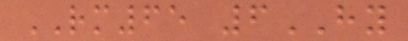RM65 6HY
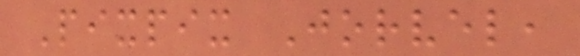Pixpix Jorvel,
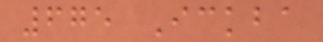675 Ickba
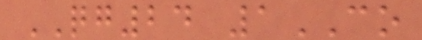QG24 1CO
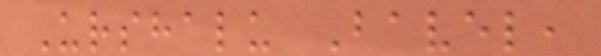Urshalu Bavel,
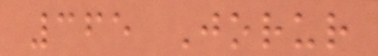365 Jorur
